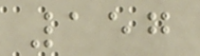157
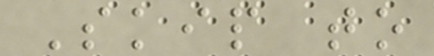Skip to
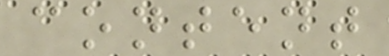content
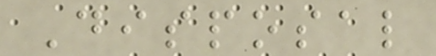Disposal
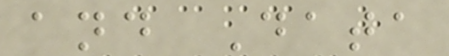and Data
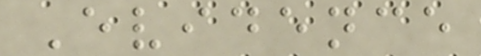Evidence
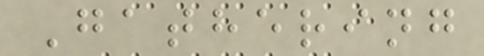Gathering
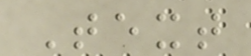Text
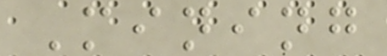Mining
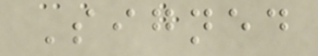Signed
